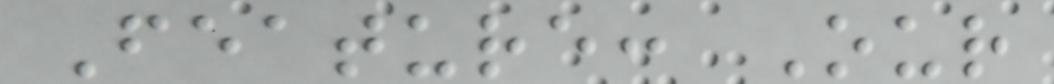Feature: Our
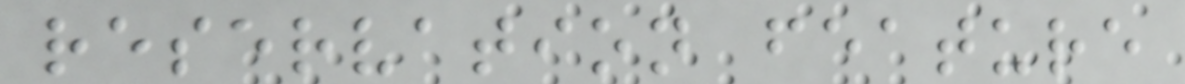reservation feature
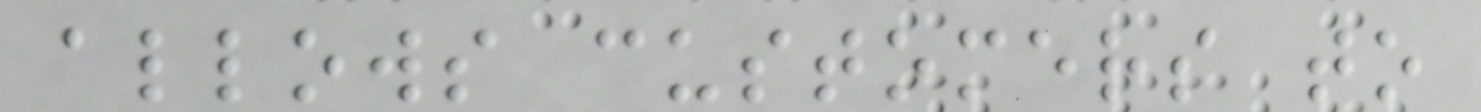allows customers to
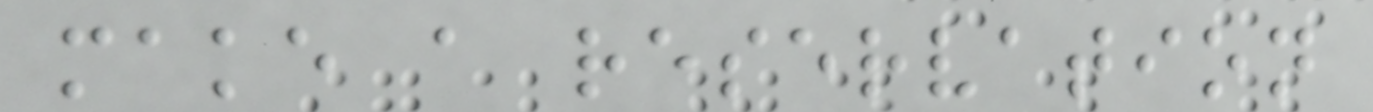make a reservation
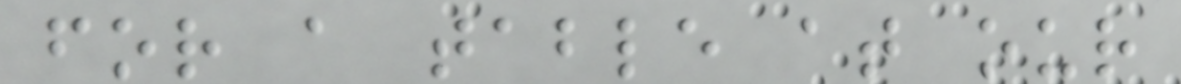for a table at our
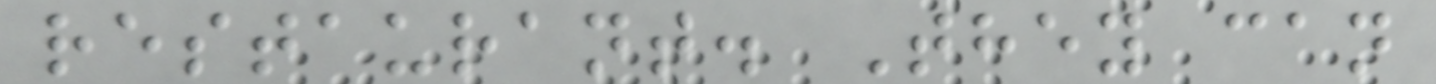restaurant. They can
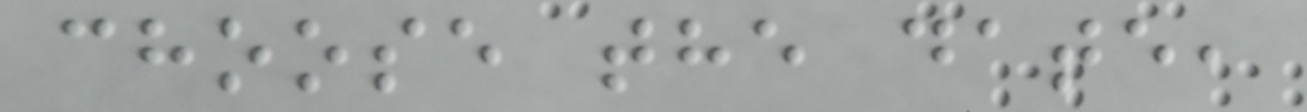choose the date,
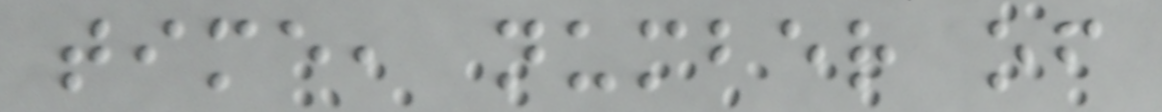time, number of
